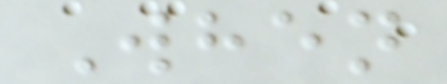When
